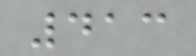413
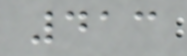413
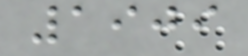1909
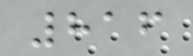816
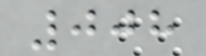008
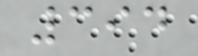394
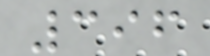396
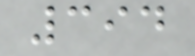394
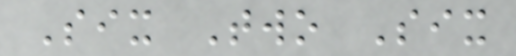Six Two Six
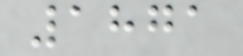1871
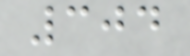304
